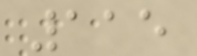115
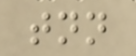tnn
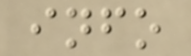info
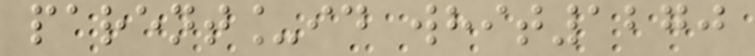parent_id whit1270
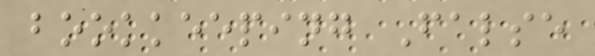bookkeeping False
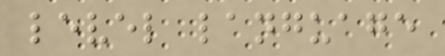level language
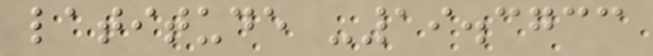latitude -19.3733
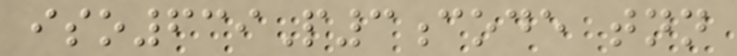iso639P3code tnn
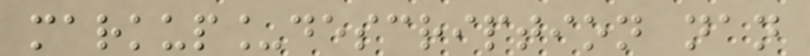markup_description nan
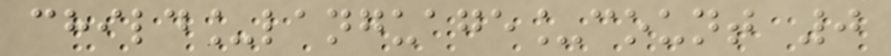child_language_count 0
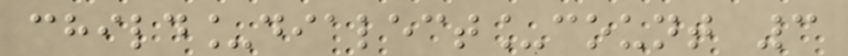child_dialect_count 3
